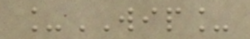_WIP_
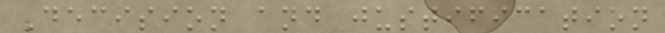Decision and justification
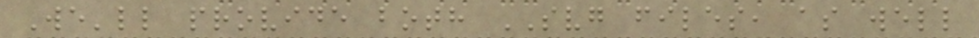We'll provide both SVG files, as well
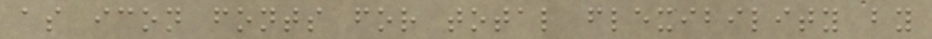as icon fonts for total flexibility by
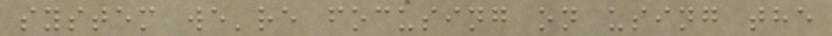system we're focusing on using the
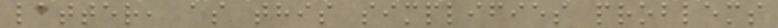latter, as this simplifies problems
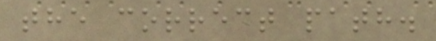the correct path.
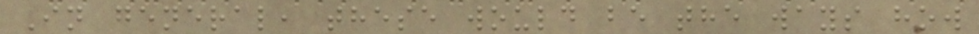In general, these would be the ways how
